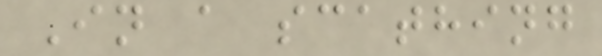In a scathing
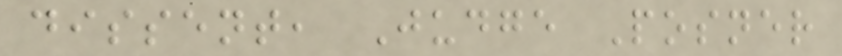dissent, Judge Posner
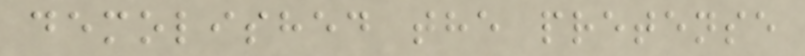demolished the pretense
